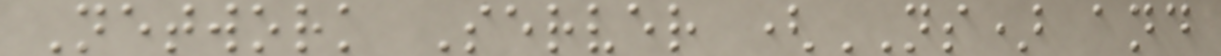Network Server (NS) and
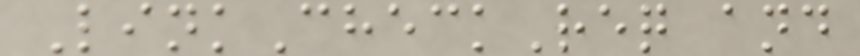LinkCheckReq and
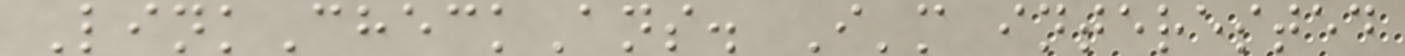LinkCheckAns. I'm interested
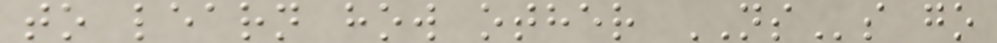to learn how other NSs go
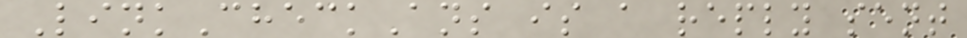LinkCheckAns is a reply sent
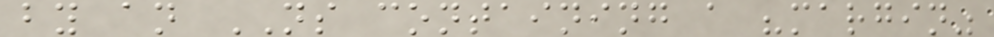by an NS containing a "margin"
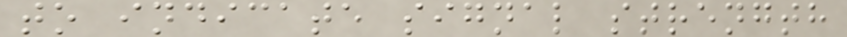to indicate signal strength
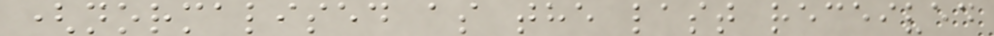(normalised as the last received
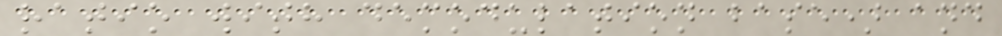ratio with demodulation base) and
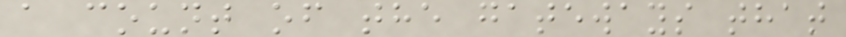a count of the gateways that
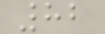82
